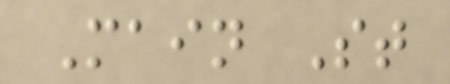Main St
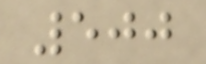500
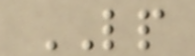LP
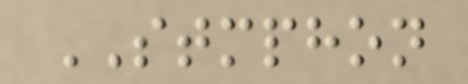STMPHON
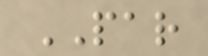PAR
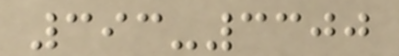393-3300
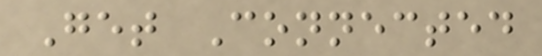Get Connected
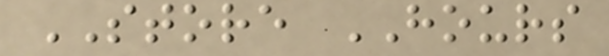STORE HOURS
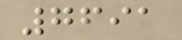7691
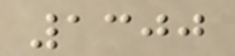1300
